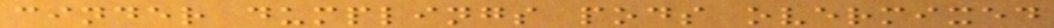cinder dumplings pods overmixed
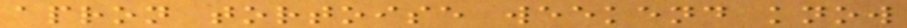apron tortoise weekend know
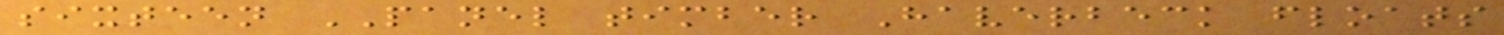sixteen PANEL timber Haverbeck floats
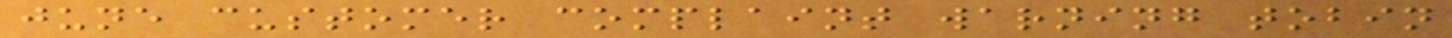june customer complaint warning tobin
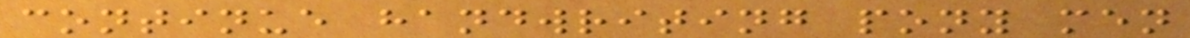continue handwriting pony men
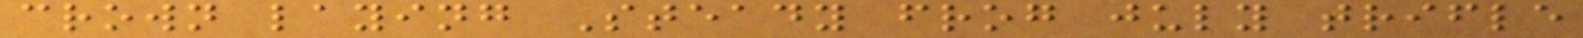crown laying Steady frog july trifle
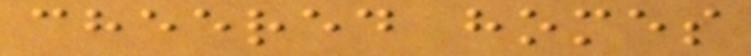cheered homes
